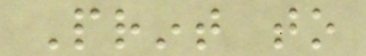Print to
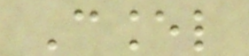Cancel
